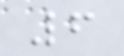6
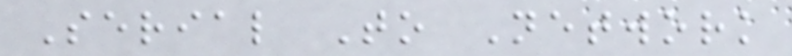Serial To Network
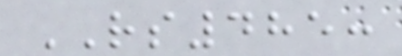RS485:
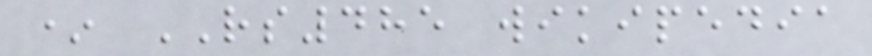* RS485 wikipedia
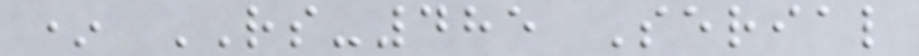* RS-485 Serial
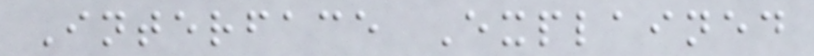Interface Explained
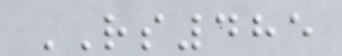RS485
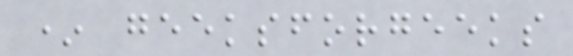* geeksforgeeks
